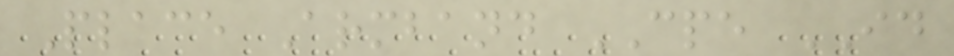Place Armband CPE ID
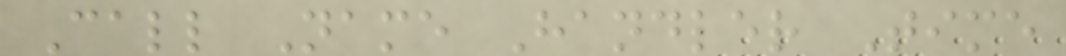Call Name Handler Time
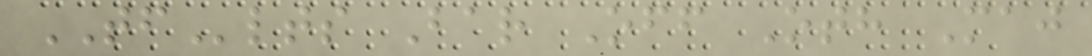TFlts Bar Off Oth Maj
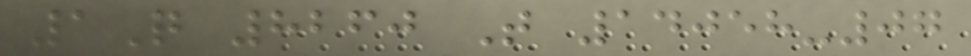1Q 8260 T 14058-07
